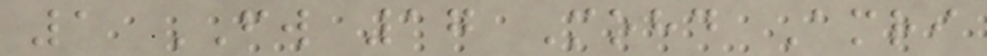1 FW 17 Mohd Amri
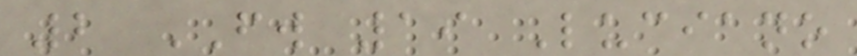2 FW 19 Luciano
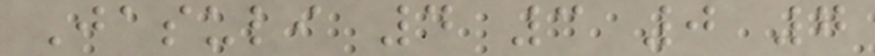Jasuli 4 3 0 7
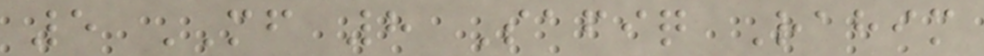5 MF 8 Safiq Rahim
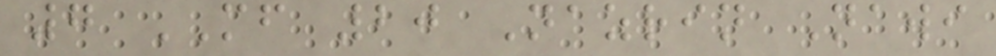7 MF 20 Nazrin Nawi
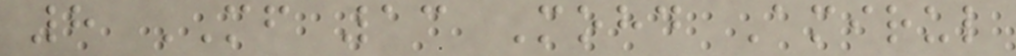8 MF 13 Mohd Amirul
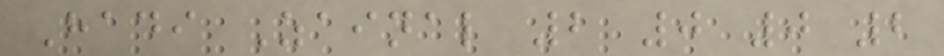Hadi Zainal 2 0 0 2
